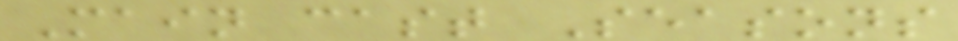Main cast Seasons
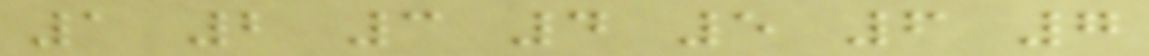1 2 3 4 5 6 7
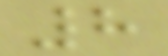8
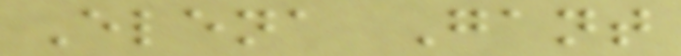Elena Gant
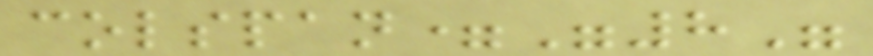colspan="8"
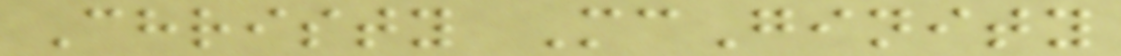Christy McGinity
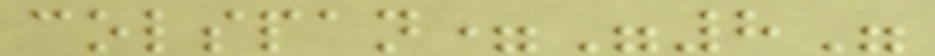colspan="8"
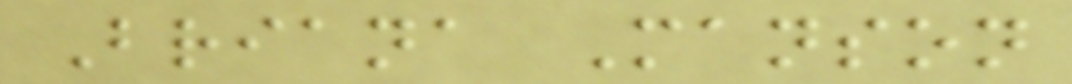Briana Manson
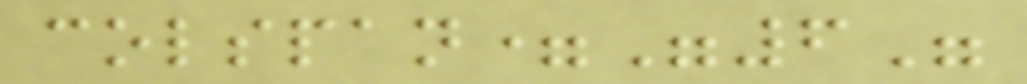colspan="6"
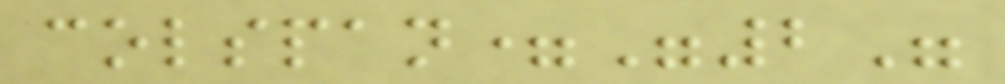colspan="2"
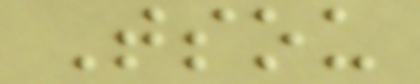Tsou
